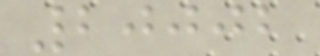20002
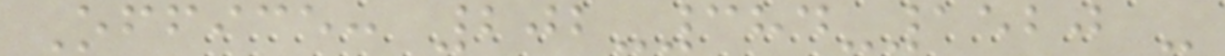Office: 202-384-1520 -
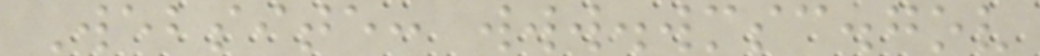Website: www.wmsc.gov
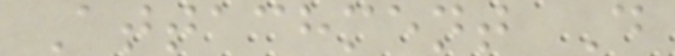Attachment D
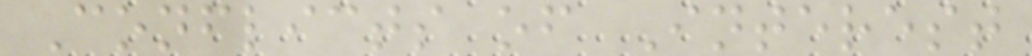Conflicts of Interest
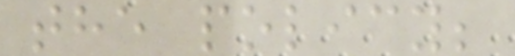the policy;
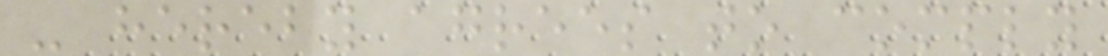- hereby agrees to comply
